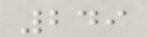249
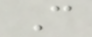C
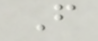F
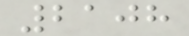2108
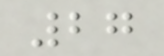27
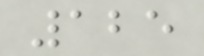125
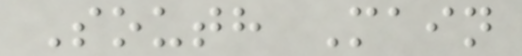South Main
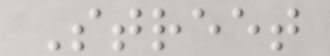Street
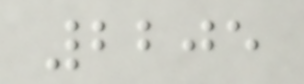2205
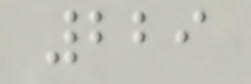229
